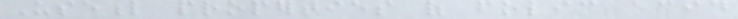Useful properties of folic acid
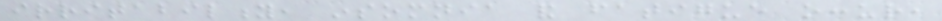irritability, insomnia and fatigue occur,
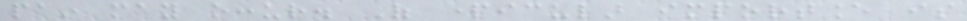pain may occur. Of particular importance is
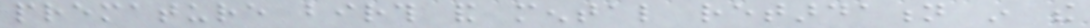premature birth and mental retardation in the
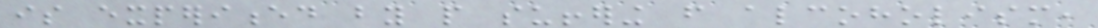is experienced by people suffering from alcoholism,
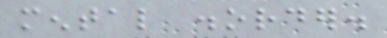mental disorder.
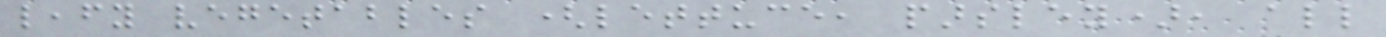leafy vegetables (lettuce, parsley), all
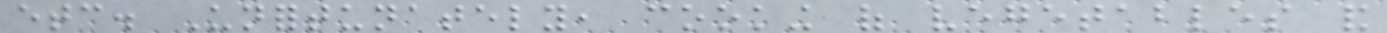etc. Unfortunately, cooking of vegetables and
